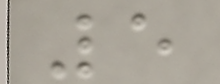5
